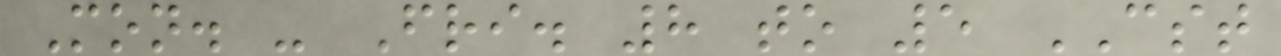Mon. - Fri. 8 to 5 CST
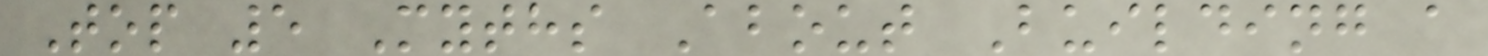Top 5 Myths About Building a
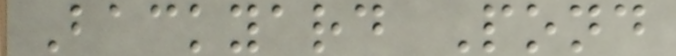Backyard Pond
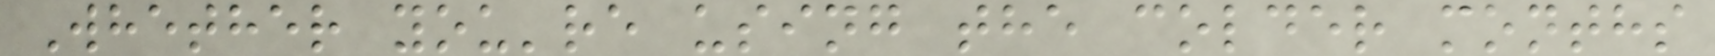Whether you're using the colder months
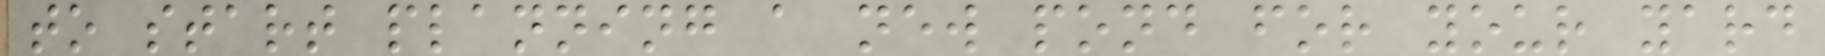to start planning a new pond for your yard
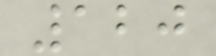120
